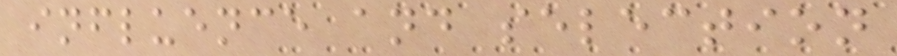influence and selection
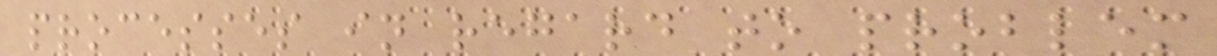processes in regard to problem
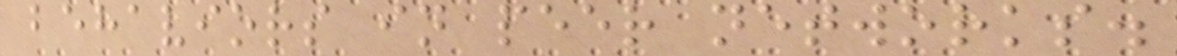behaviors in peer networks.
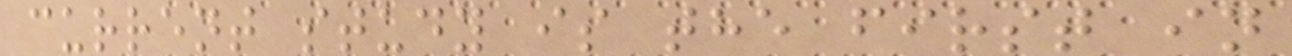current study is the first in
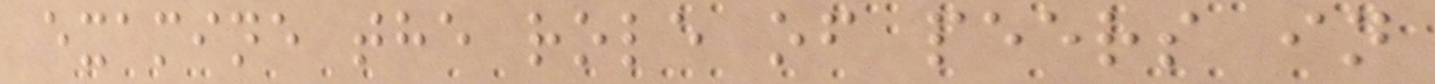examine the role of peers in
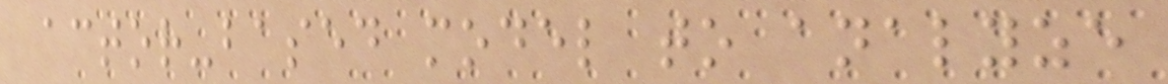actor-based model to analyze
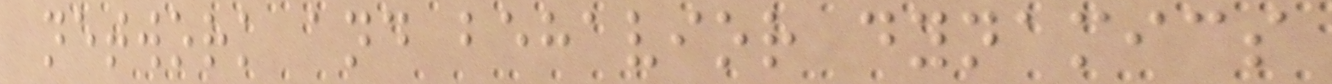network and behavior dynamics
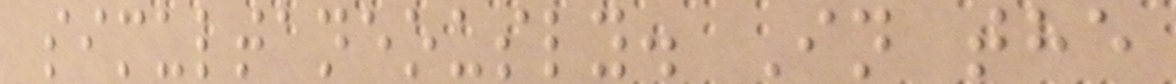simultaneously. In the
